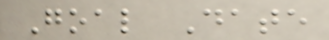Goal Date
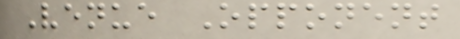Venue Opponent
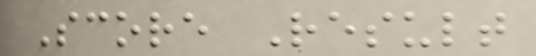Score Result
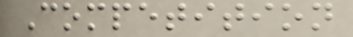Competition
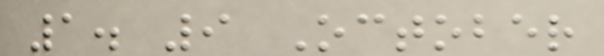1. 9 October
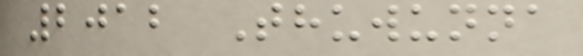2012 Thuwunna
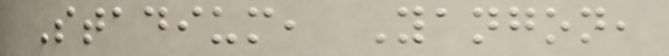Stadium, Yangon,
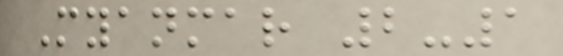Myanmar 2-1
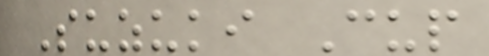Suzuki Cup
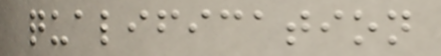qualification
